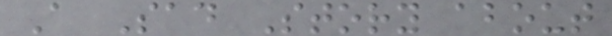A Sad Story about
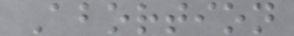Abortion
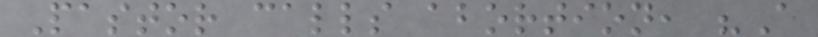Pastor calls abortion, "A
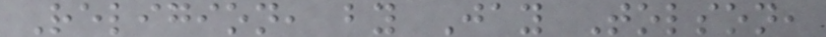Religion, by Jay Tolson,
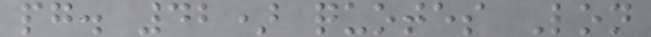pg. 42) quotes Lon
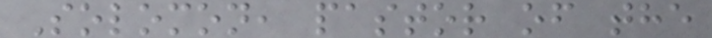Solomon, pastor of the
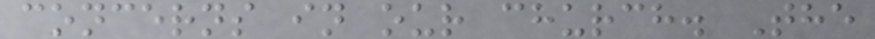concerns in our church. The
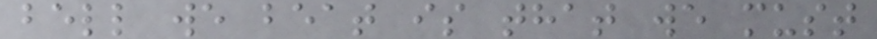bell we beat is that we must
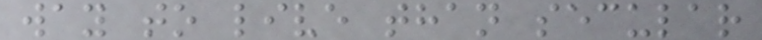way to live than secular
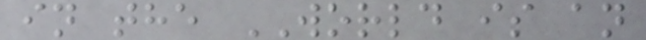in the WORLD is an
